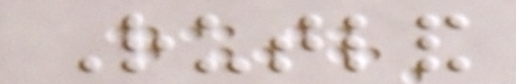Rutland
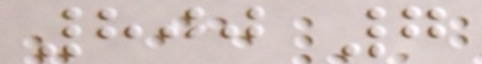800 7
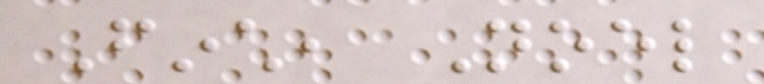Finch, Noel
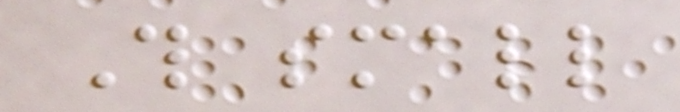This small
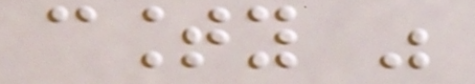county was
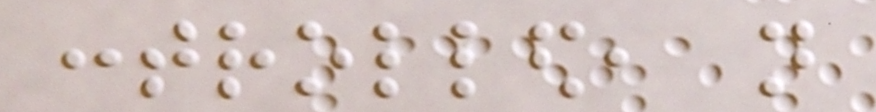controlled, not
